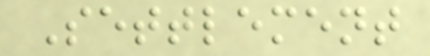Settlement
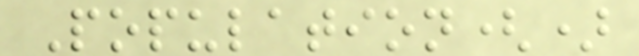Population()
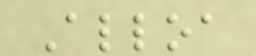Alloa
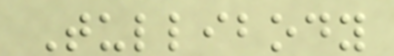Tullibody
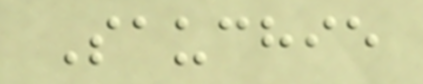Sauchie
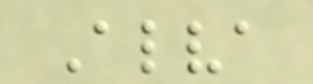Alva
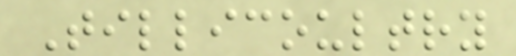Tillicoultry
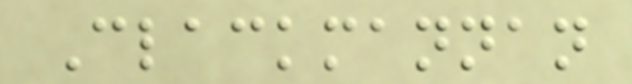Clackmannan
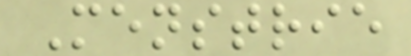Menstrie
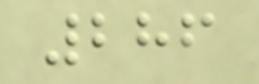286
